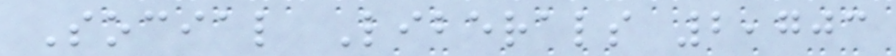Social Liberals 2,703
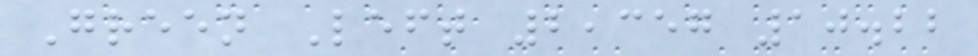Green Left 2,357 10.22
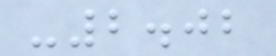-2.02
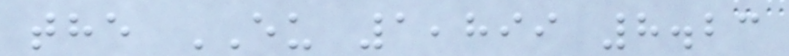the EU 1,899 8.23
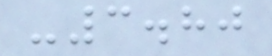-3.80
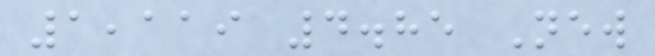1,119 4.85 New
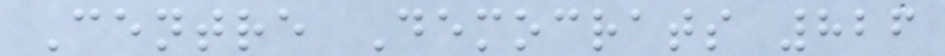Centre Democrats 826
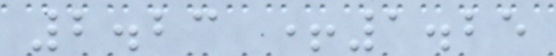2.23 +1.25
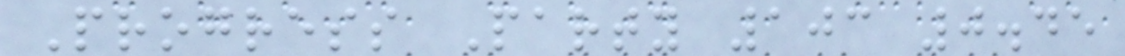Progress Party 103 0.45
